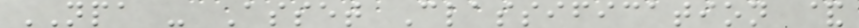NPA - Asset Classification &
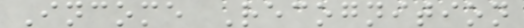Income Recognition
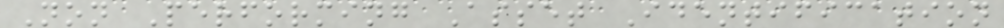Non Performing Asset Identification
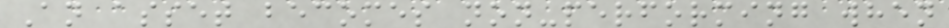An asset becomes non-performing when
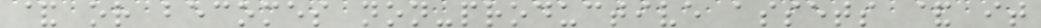& or becomes non-productive assets & it
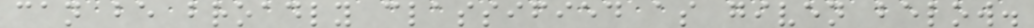can be broadly classified as given below.
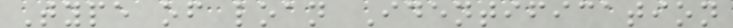Type of loan Identification
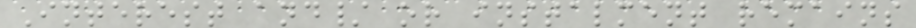Interest and/ or instalment remains
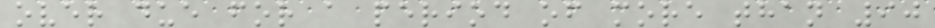over due for a period of more than 90
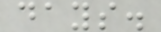days.
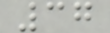37
